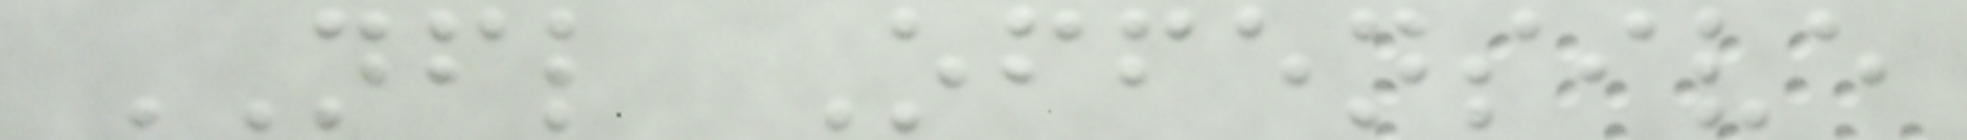NFL Offensive
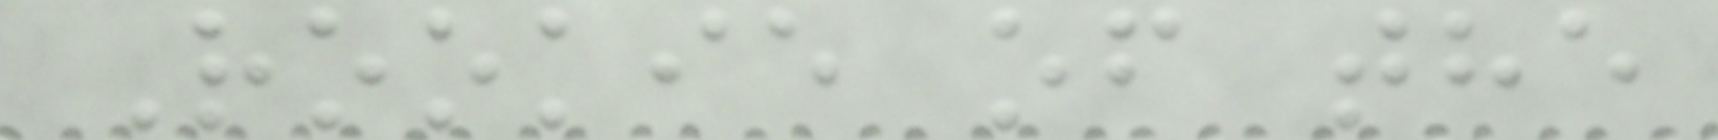Rookie of the
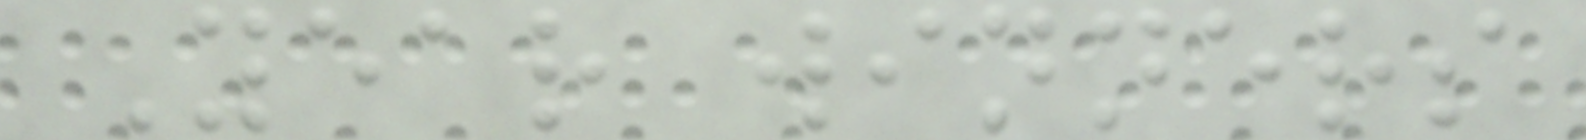Year winners
